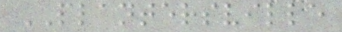PLANTERSVILLE
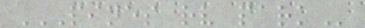PINES RV PARK
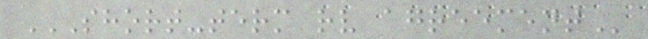SHORT-TERM RV AGREEMENT
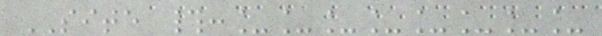SITE #:________
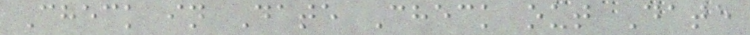Check in Date Check out Date
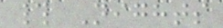# Nights
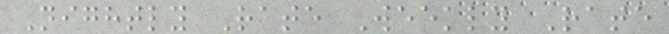Nightly Rate Weekly Rate
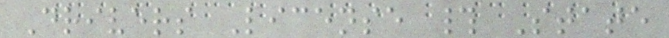Drivers License # State
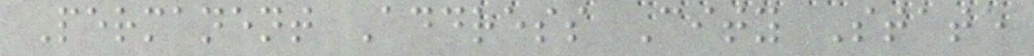Permanent Address City State
